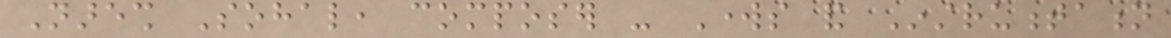Naresh Sohal, composer - Works and Instrumentation
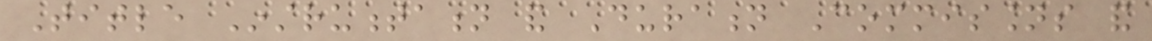Title Instrumentation and Duration Commissions and
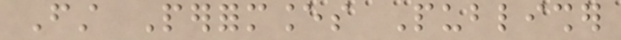First Performances Publisher
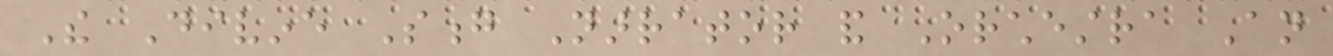The Divine Song Narrator and Orchestra An
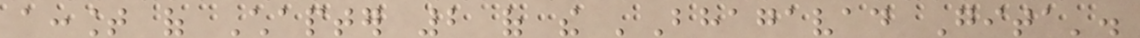account of Chapter 2 of the 'Bhagavad Gita'.
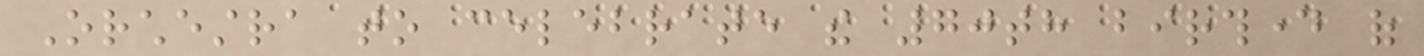Orchestra to celebrate the 70th birthday of
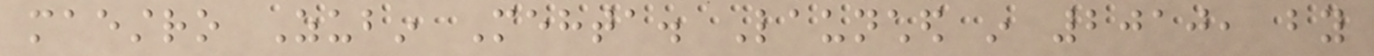maestro Zubin Mehta. Launched in 2010, by
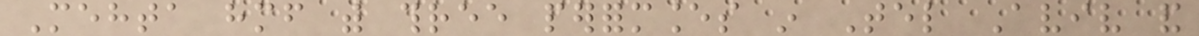Mehta himself with three performances in Tel Aviv and
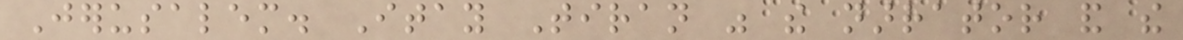Jerusalem. Itay Tiran was the narrator and the
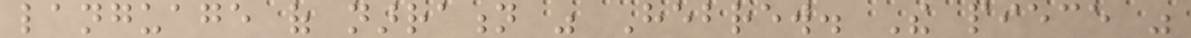language of narration was Hebrew. The piece was
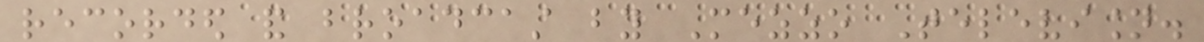recorded and broadcast by Mezzo Television.
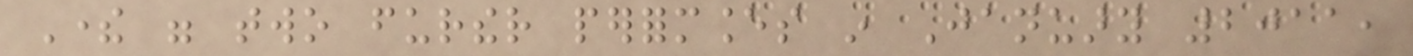There were two further performances in January 2011,
